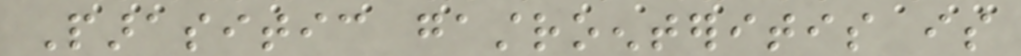Parasitic gastroenteritis is
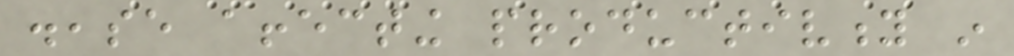disease affecting productivity in
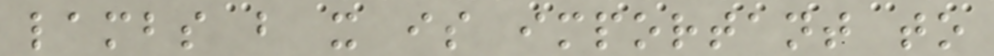lambs but it is important to
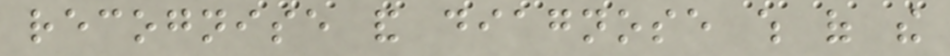recognise and diagnose which of the
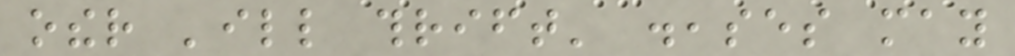other 'ill thrift' diseases may
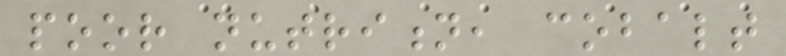poor nutrition, cobalt
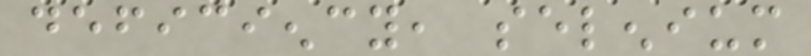deficiency, selenium
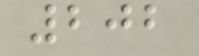202
